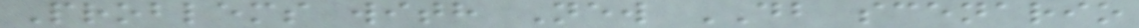Problems with New DB scenario
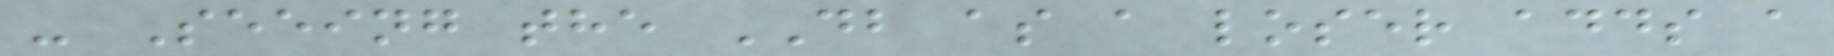- Seeing the DB as a loser adds a
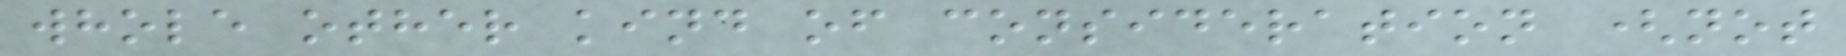whole other kind of consideration (not
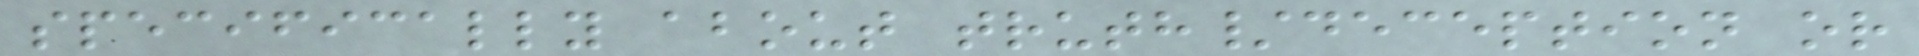specifically about truth/deception or
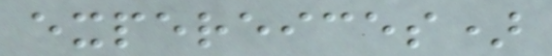expereices)
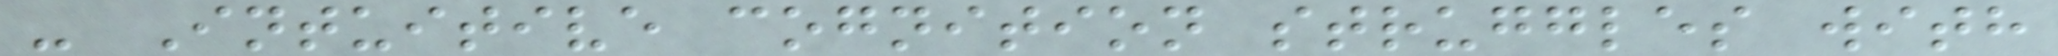- Intuitive cognition struggles with
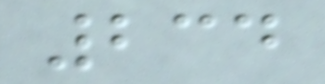234
